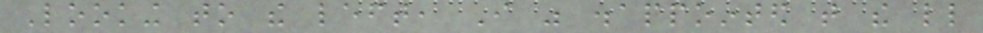Looking to the left, I was disappointed that the little
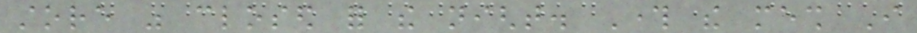store was closed for the night. Through the mesh I
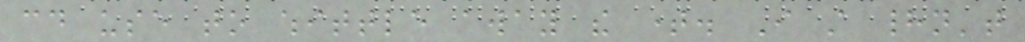could use to whittle away the time. I still hadn't
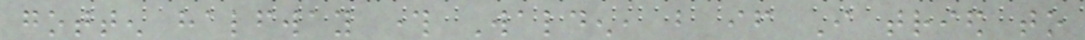gotten halfway through Walden, but if I tried to
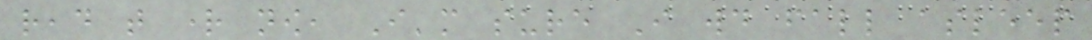read that right now, I'm sure I would fall asleep
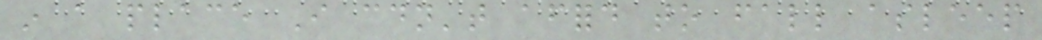in a place I couldn't afford to fall asleep
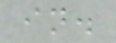in.
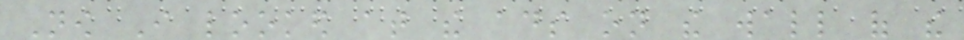Now I looked at the ads on the wall of the
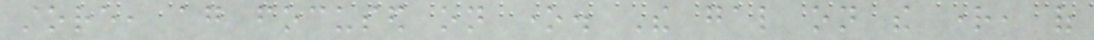store, again focused on one. The gal on the right, of
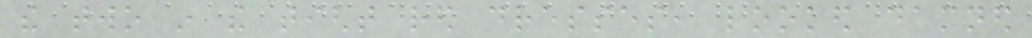the two in the tight red dresses, looked damned
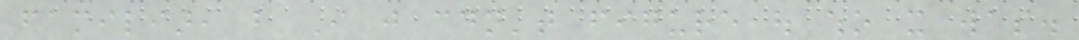familiar, but I just couldn't figure out who it was.
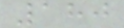180
